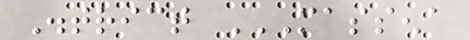District MASSENA
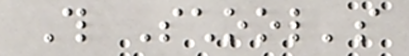This School's
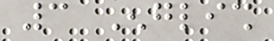3 English
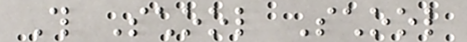This School School
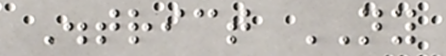District NY
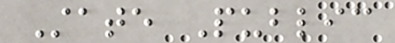State Public
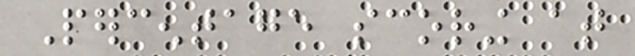Percentage scoring at
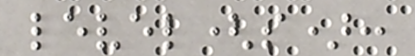level(s):
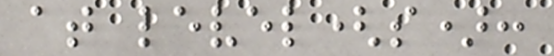at level(s):
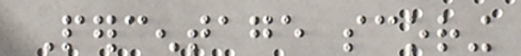Percentage scoring
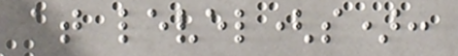at level(s):
